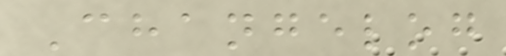Changelog
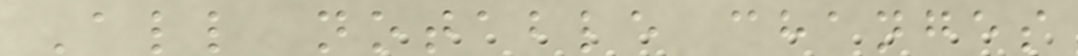All notable changes
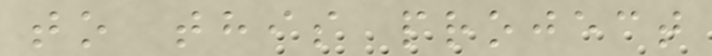to this project
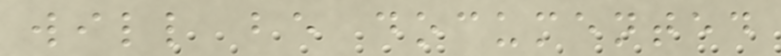will be documented
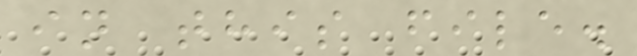in this file.
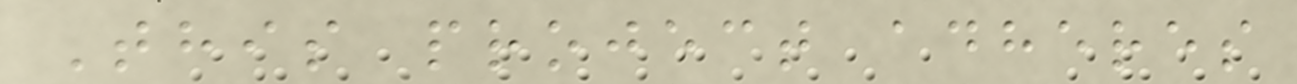This project adheres
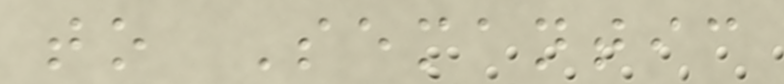to Semantic
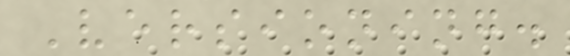Versioning.
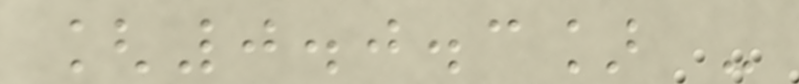[0.0.3] -
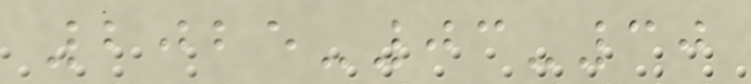2025-03-30
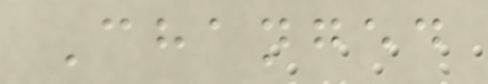Changed
